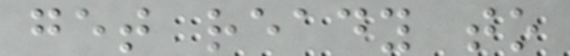get ready to
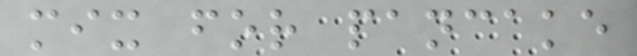mix for pancake
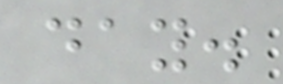day.
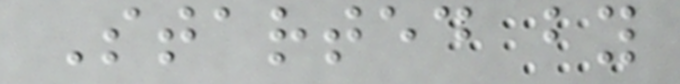Started by
